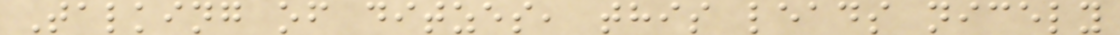Talking of ditzes, this leads nicely
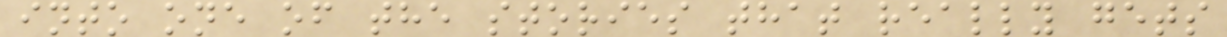into one of the stories that really gets
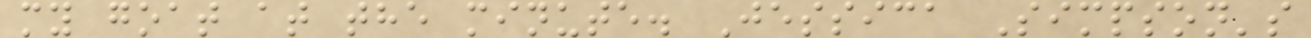my goat at the minute. Jessica Simpson's
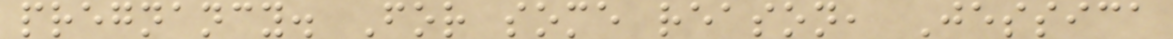pregnancy. For some reason, Jessica
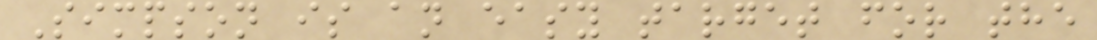Simpson is an easy target for the
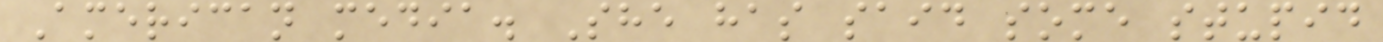American media. She has said some stupid
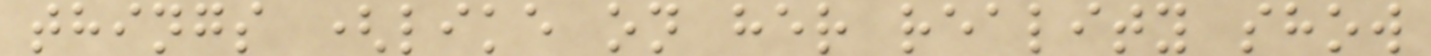things (like on her reality show
